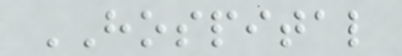HOSPITAL
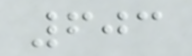603
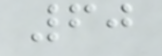60
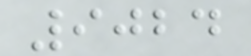9024
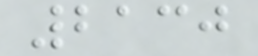2130
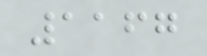1167
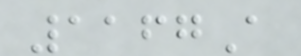1167A
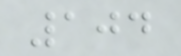104
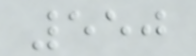550
